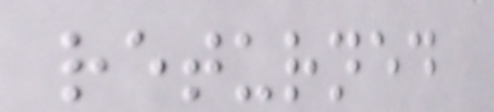returned
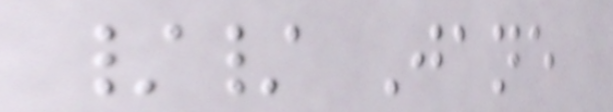// Jane
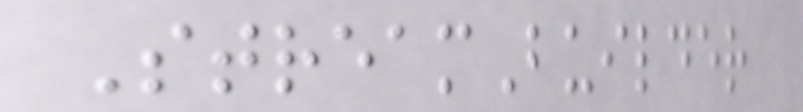StreamBuilder
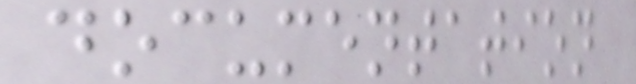documentation
